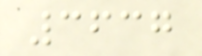3637
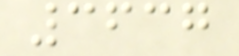3637
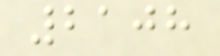2108
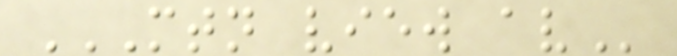MTN VIEW AV
